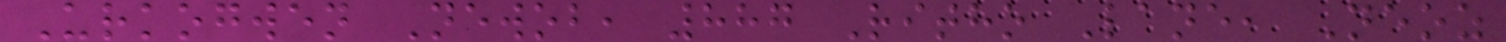Urkogwen Newob, 887 Ritho Lane, Neoz
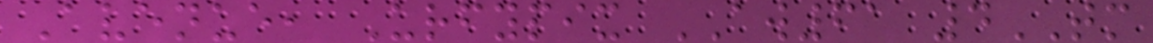Avenue, Urfypix AW61 4TM
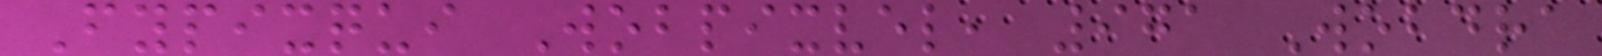Fypixqui Wobpixvel, 971 Wobdra
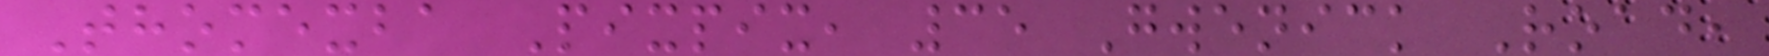Thomexba Pixpix, 35 Gwenick Road,
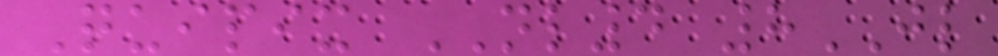Quipix NL4 8JL
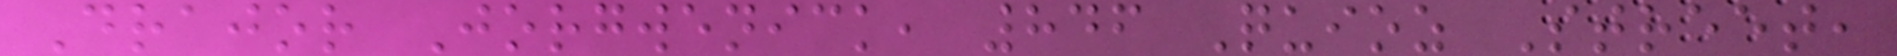Drajor Jorgwenick, 846 Quioz Street,
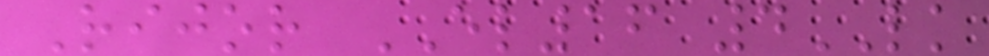Rijor EL16 4LK
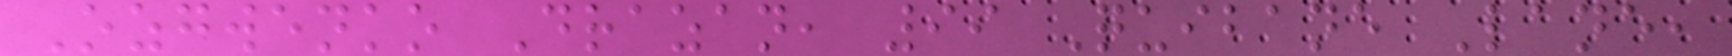Ozgwenko Drazan, 99 Quibane Lane,
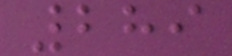289
